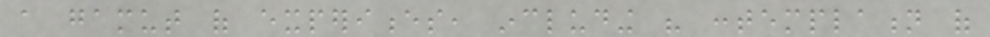a gamut of experiences, including his contemplation of
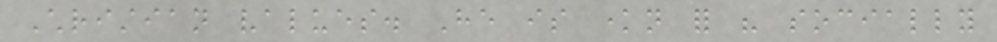Christian values. He is known for his socially
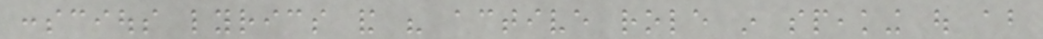conscious lyrics and his active role in speaking out about
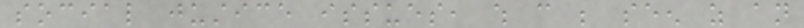social justice issues, which can be seen as an
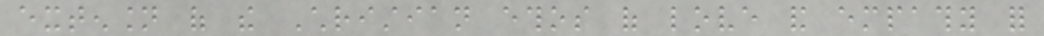extension of the Christian ethos of love and empathy for
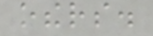others.
